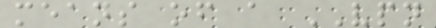means of a VPN
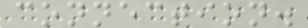connection.
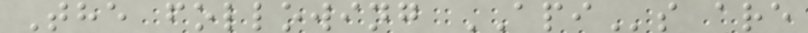The following APIs are
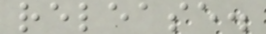release.
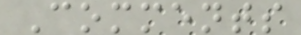Comments
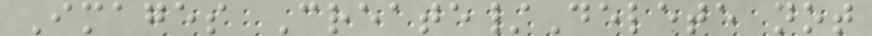Images Create/Delete not
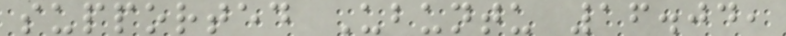supported Ubuntu 16.04,
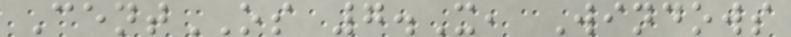CentOS 7.X, Windows
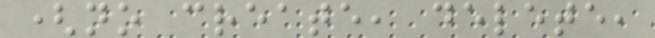(no create, delete,
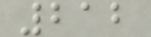212
